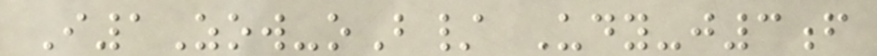I1Zow-oB/ Udy-j3f
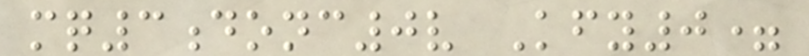mq3donc0v Kfy0=
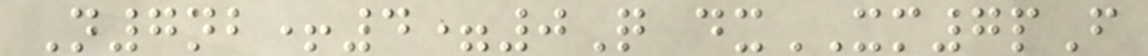N7nb+4=0Q dxXM7pF
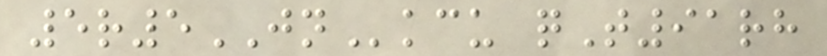5r5JNkcu qT91rh
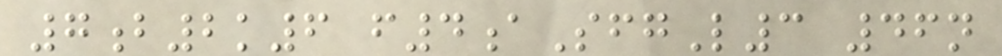7b2k6 f4aSfgL3 46n
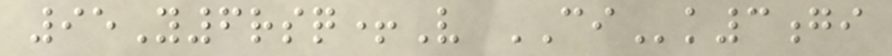95Y6rsq+V CIk3gi
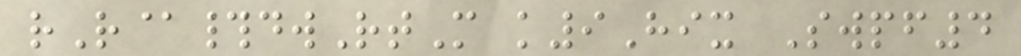rR@#dwRtM k9Hix Swpf4
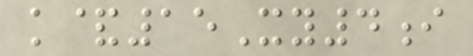k&15Xy4i
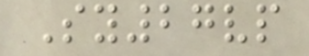Sy27vp
